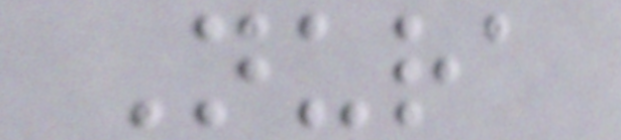Nura
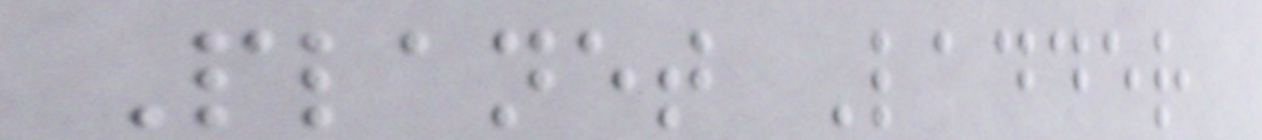Planet Ladder
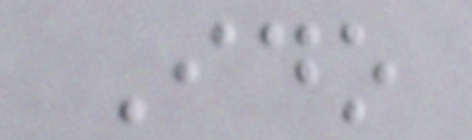Ido
